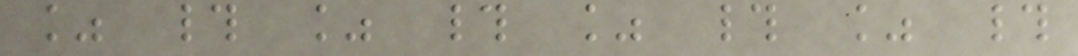% # % # % # % #
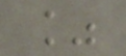%
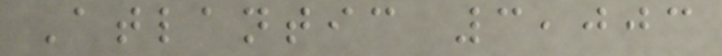Atlantic 3,003
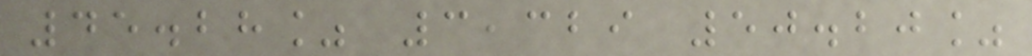45.28% 3,329 50.20%
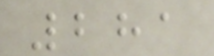281
